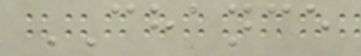CHANCE
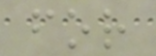for
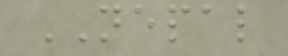NEPAL
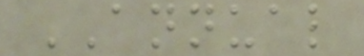ANNUAL
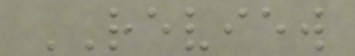REVIEW
